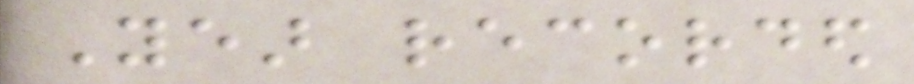Year recorded
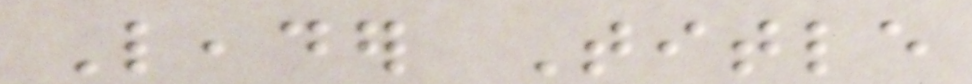Leader Title
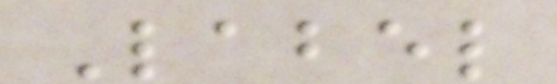Label
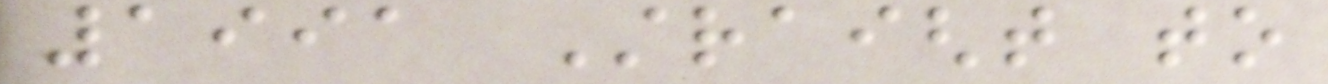1991 Straight to
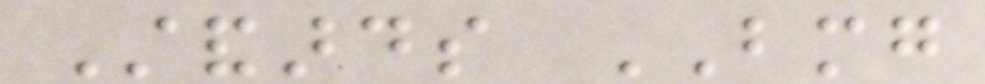Standards BMG
